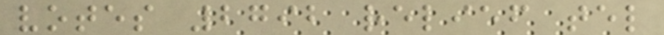votes 2792 relief tel
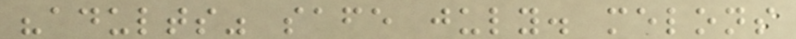"adults" safe july. melons
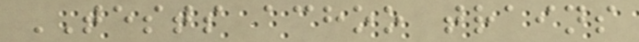TESTS achoo trains
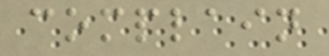complain
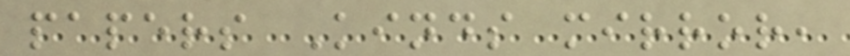papers Kinds mirror,
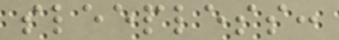sleepless:
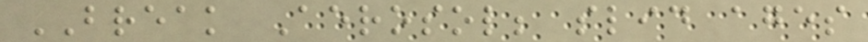BREAK Aerosol; slid ages
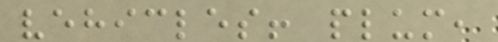vehicles! plum,
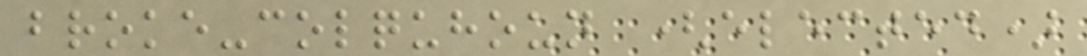broke-colquhoun (elected)
